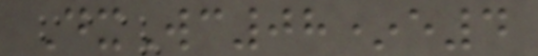DxWc08*e4
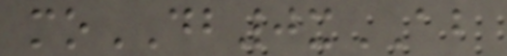moDB0xAB
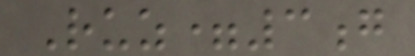Ruz=3g
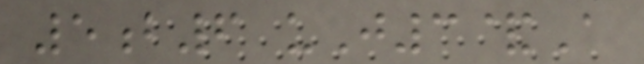5b6 uJ3&A
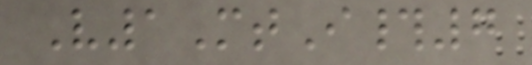V1MtI#7
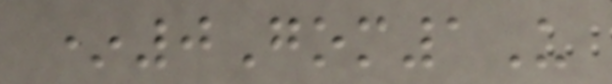*0Gom1U
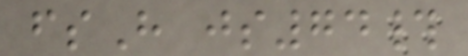fsH js74#
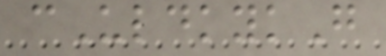cUldkykG
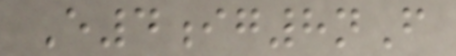E4ig8nF
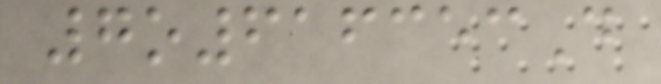7o616353D
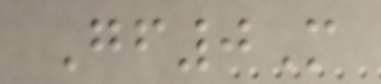Gf0M
